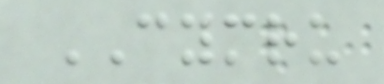CYMRU
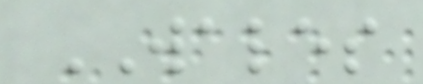WALES
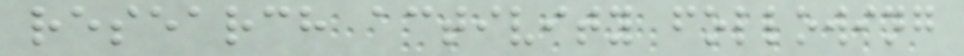research activity following
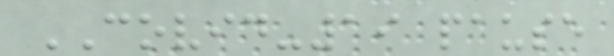COVID-19 pause
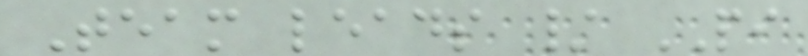Team leads / PI
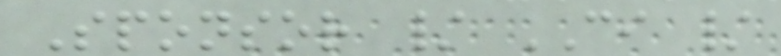Sponsor / CI /
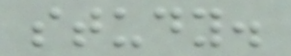study.
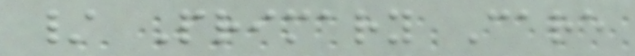/ Primary Care
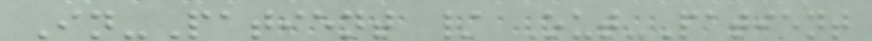In-Patient / Out-Patient
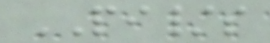PI/s
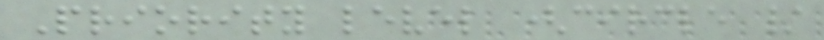Priority level (circle /
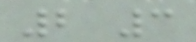2 3
